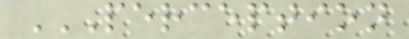PERCEPTION
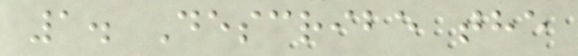1. Describe the
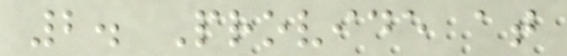2. Provide at
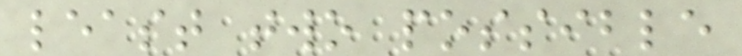least two possible
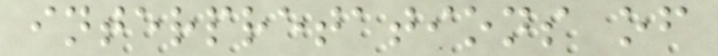interpretations of
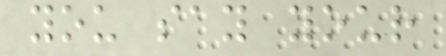you say your
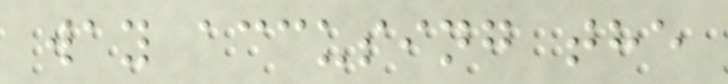way accusing the
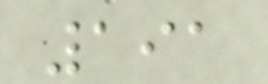191
